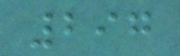297
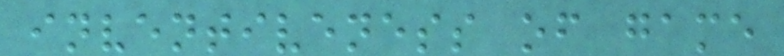inventiveness of game
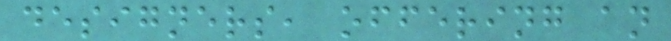designers, offering an
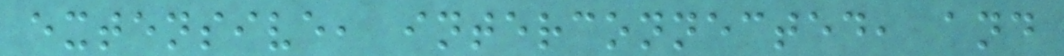extensive, interconnected, and
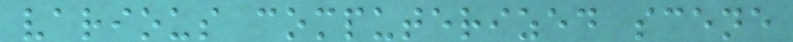various computerized scene
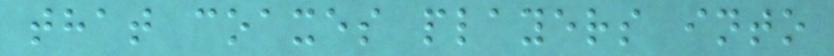that coaxes players into
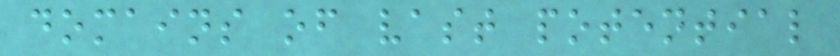domains of vast potential
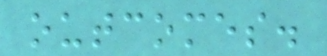outcomes.
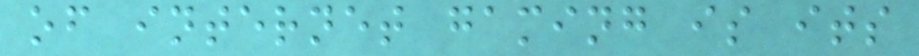of internet gaming is its
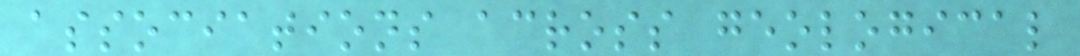associations across geological
